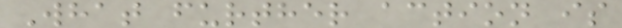What further action is
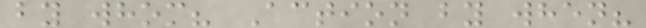by whom? Action by when?
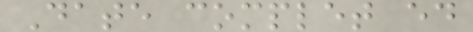Date complet ed
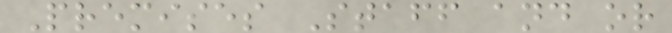Premises Staff and or
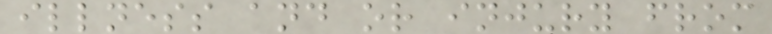illness and or injury from
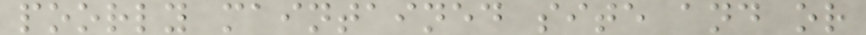poorly maintained site and or
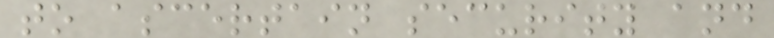to ascertain security and
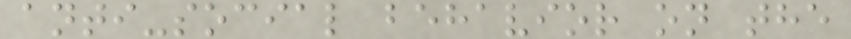anti-social behavior on the
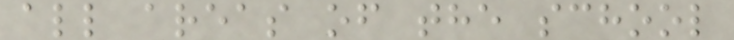all areas of the school
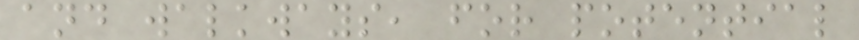and walkways, for potential
